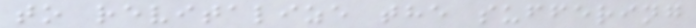to revitalize the suffering
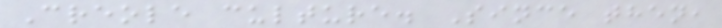Creole culture. Since then,
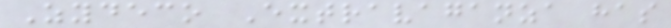Zydeco Extravaganza has
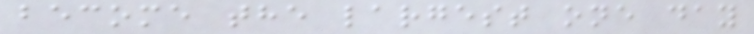become the largest one day
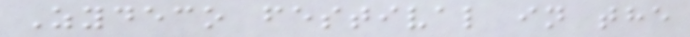Zydeco festival in the
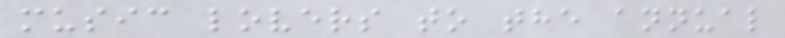music lovers to the annual
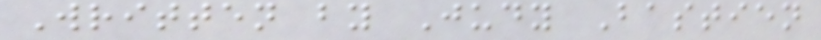Written by Judy Bastien
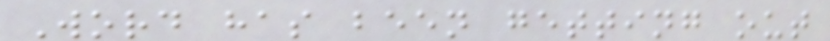Word has been getting out
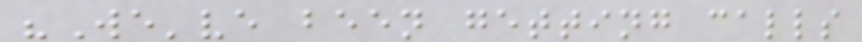"We've been getting calls
